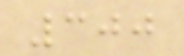300
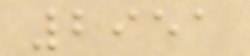2951
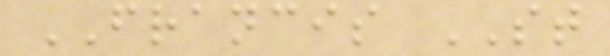FRANCIS ST
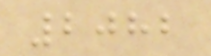2082
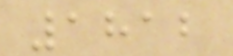1812
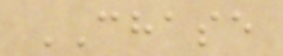CHASE
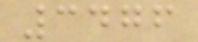3476
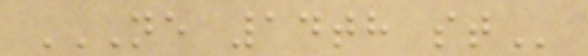NE 14TH ST
